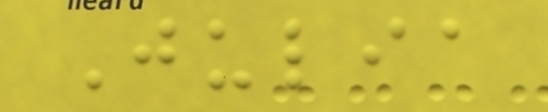Julia
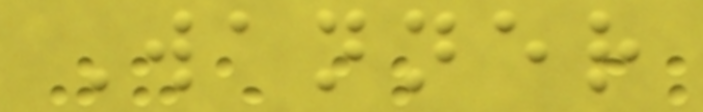Wanner
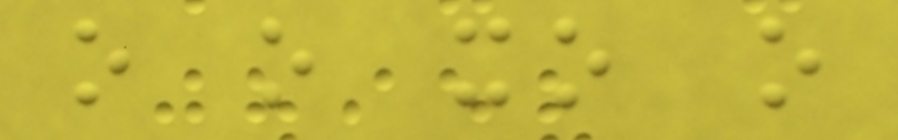o o xo o
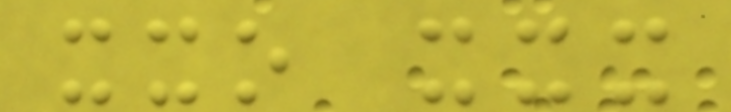xxo xxx
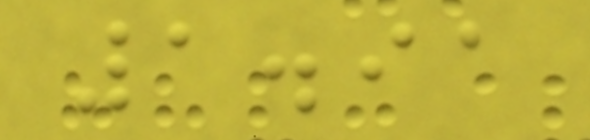1.91
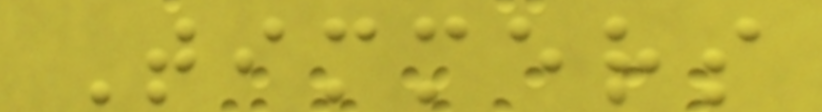Timmers
